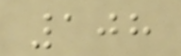108
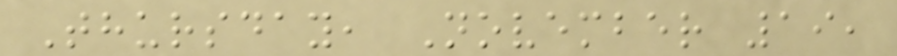Thursday, November 19,
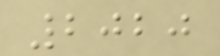2020
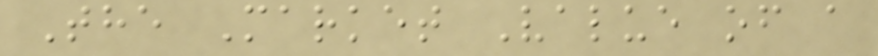The Market Value of a
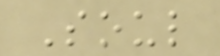Soul
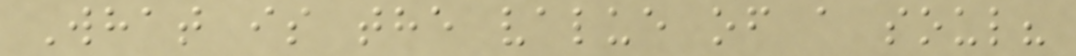What is the value of a soul?
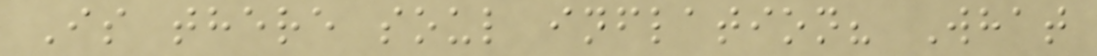Is there soul inflation? What
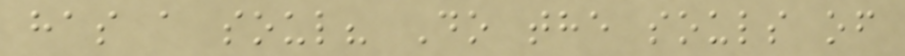has a soul? Do the souls of
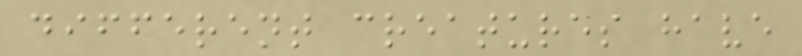different creatures have
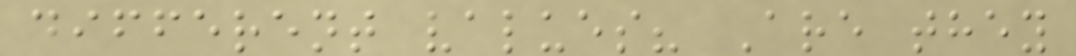different values? Are they
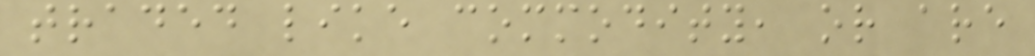traded like commodity, or are
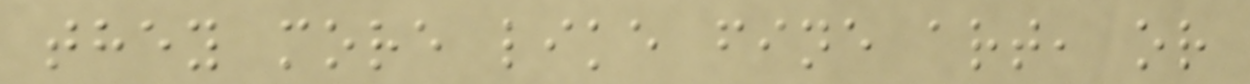they more like fine art, or
